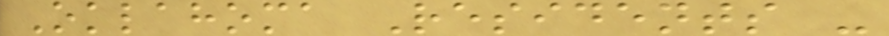Oklahoma Residents -
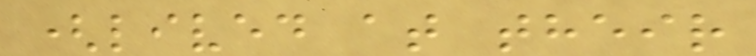(lived at their
